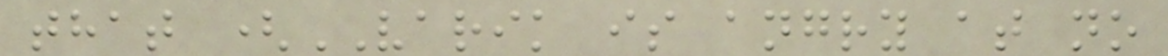that (VARIK is angry at no
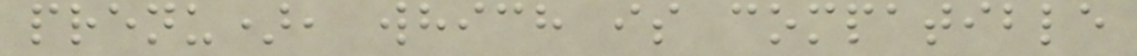prenu), which is compatible
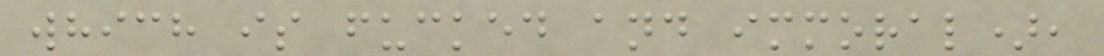which is fucked and immoral),
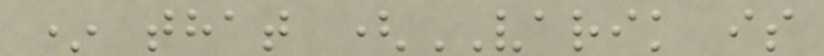* that (VARIK is
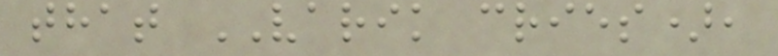that VARIK cries),
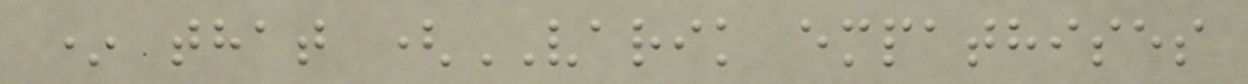* that (VARIK empathises
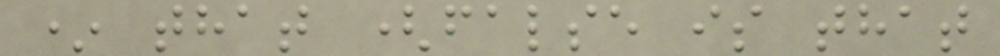* that (false is that
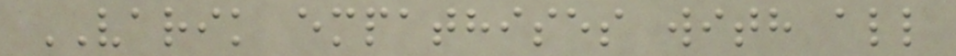VARIK empathises with all
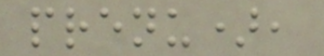prenu),
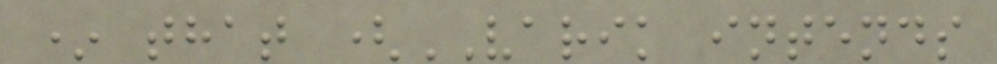* that (VARIK intends
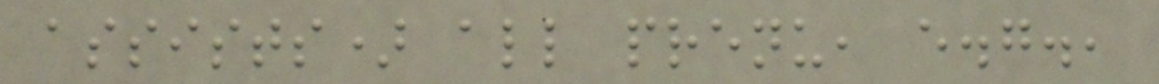assists) all prenu, e.g.,
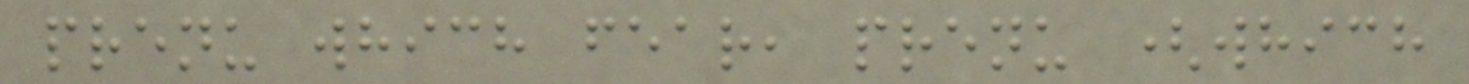prenu which fear, prenu (which
